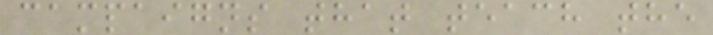campaigns that teach the
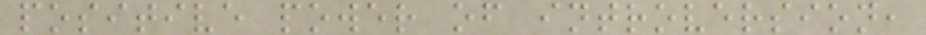positive power of introversion,
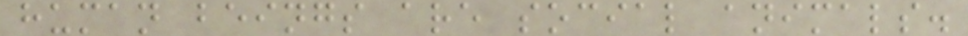human beings are social animals.
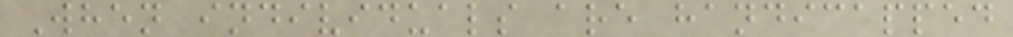When individuals are handicapped
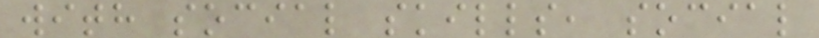with social skills, social
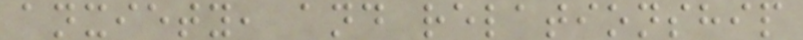anxiety, and relationship
